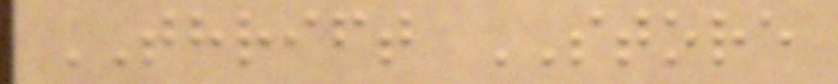THRIFT STORE
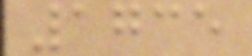1735
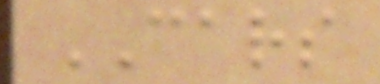CARS
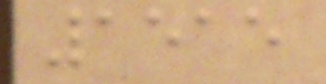1515
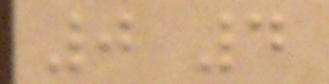0 4
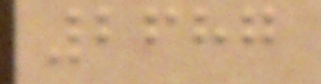2687
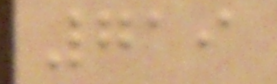719
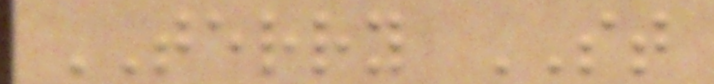TERRY ST
